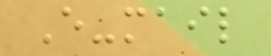E-mail
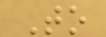To
